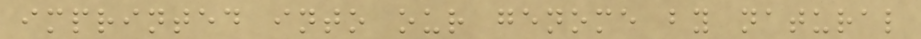imprinted into our genome by natural
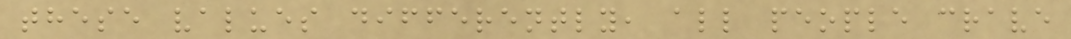these values differently, all people crave
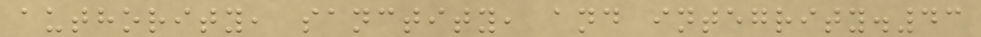authority, sanctity, and integrity.43
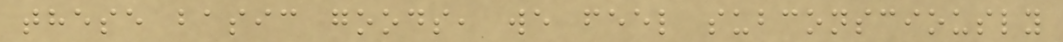these basic goods, we feel subconsciously
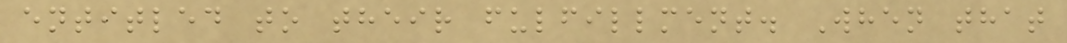entitled to their fulfillment. When that
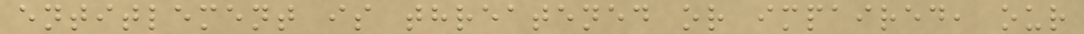entitlement is threatened or impaired, our
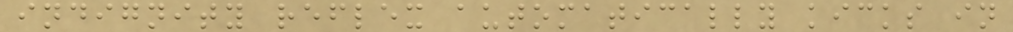indignity reflex automatically kicks in
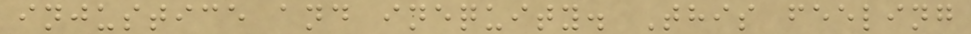injustice and inequity. This feeling
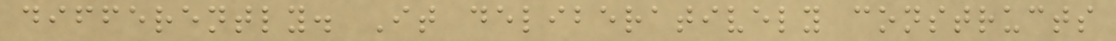differently. It deliberatively constructs
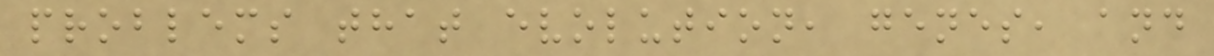problems that evolution, genes, and
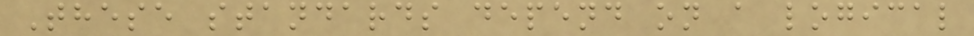These standards depend on a logical
